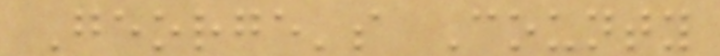George's County
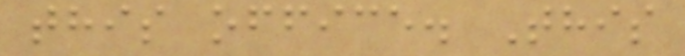this office. This
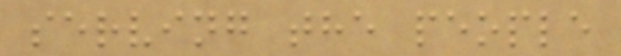serving the people
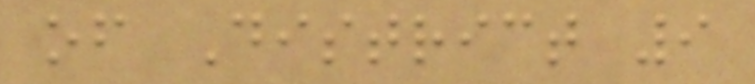of District 9
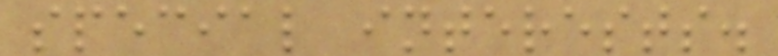special interests.
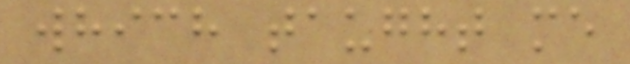which taught me
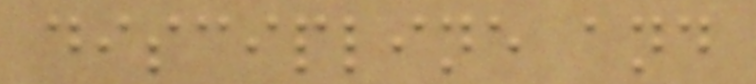discipline and
